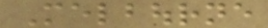Melbourne
